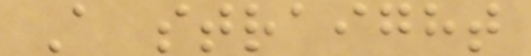A straight
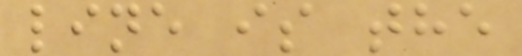line is the
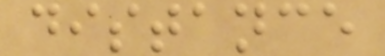distance
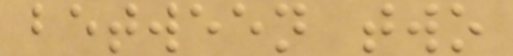between two
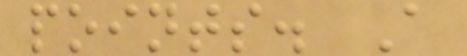points. A
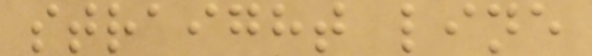straight line
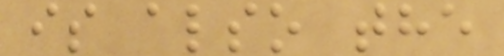is also the
